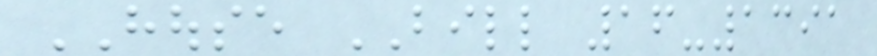HOUSE BILL 16-1391
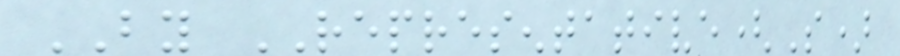BY REPRESENTATIVE(S)
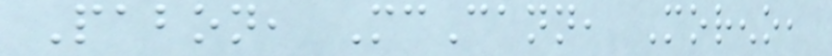Pabon, McCann, Moreno,
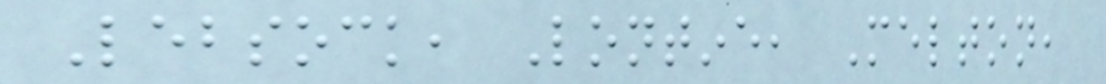Lebsock, Lontine, Melton,
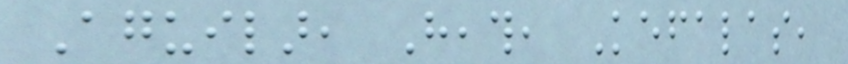Aguilar, Heath, Kefalas,
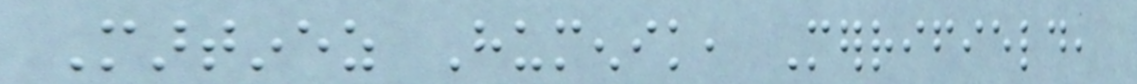Martinez Humenik, Merrifield,
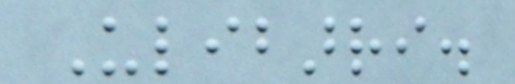Ulibarri.
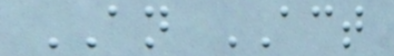AN ACT
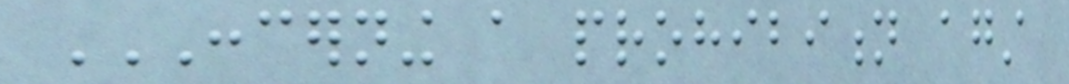CONCERNING A PROHIBITION AGAINST
